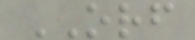ORF
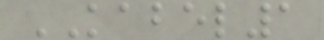KABEL1
